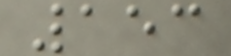153
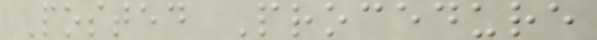Posted Procedure
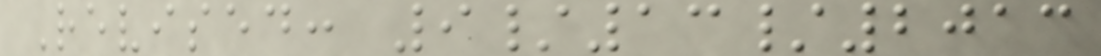Revised: 9/13/2013
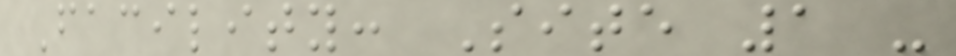Facility: Site 1 -
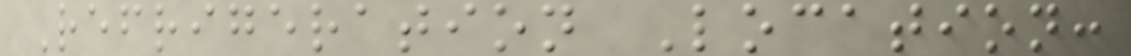Refrigeration Location:
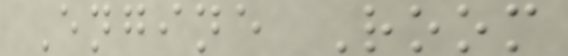Engine Room
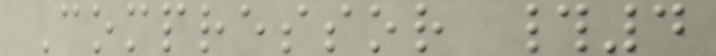Compressor #4
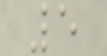5
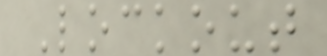Lockout
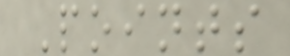Points
